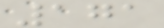171
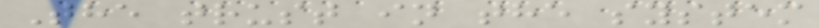The trust in the system
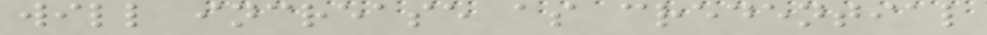will increase as credential
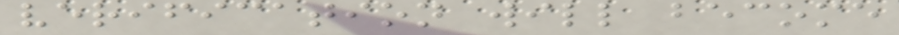verification will become
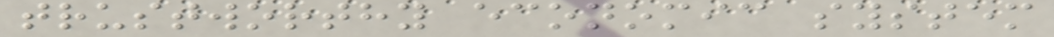trustworthy economic system
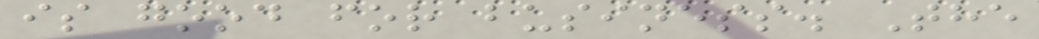is good for business. The
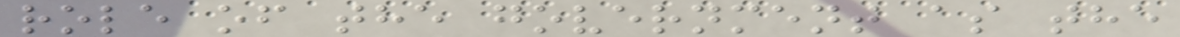role of the government as the
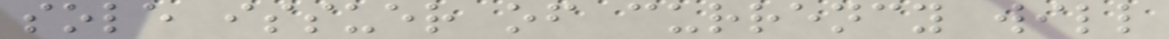sole issuer of currency will
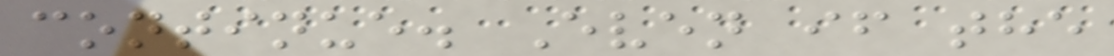continue. Even if the
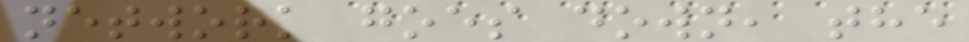network goes down, the
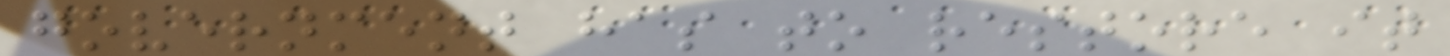government has to restore it
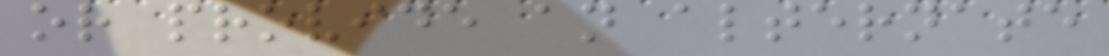or provide an alternate
